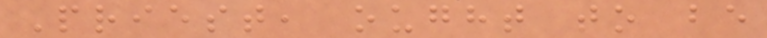Priest, ought to be
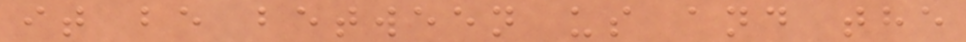it be between us and the
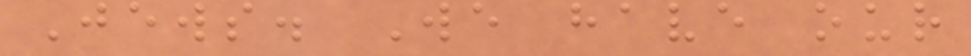Jews. We have our
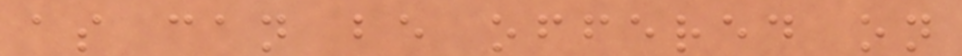as can be offered on
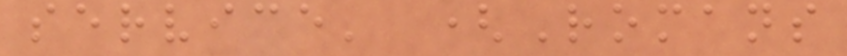service' (Romans
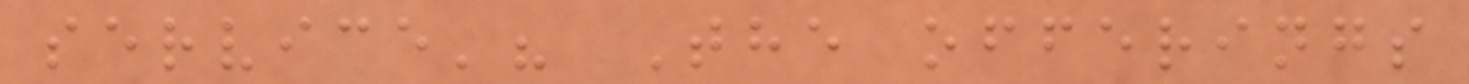service'? The offerings
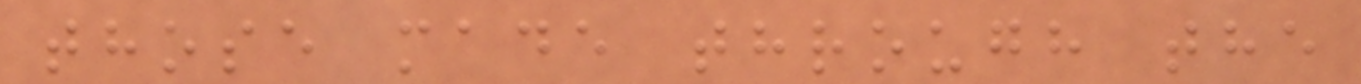those made through the
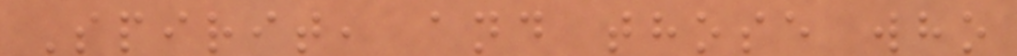Spirit, and those who
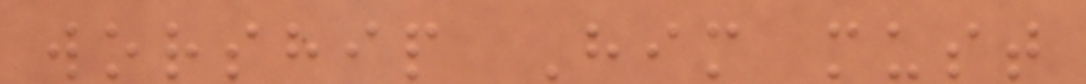worship Him must
